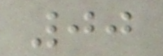00
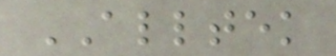ALLTEK
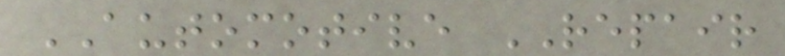AUTOMOTIVE REPAIR
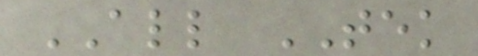ALL TEK
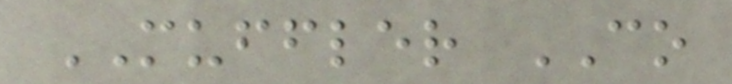MUFFLER CO
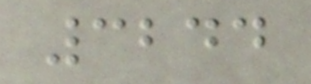3244
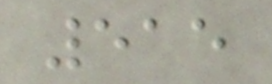515
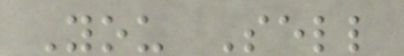You Sell
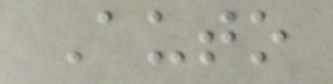Auto
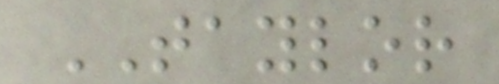TAYLOR
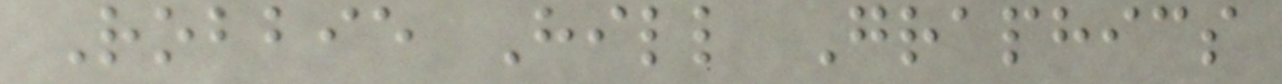Robbie Hill Graphics
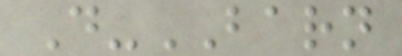D-BARN
